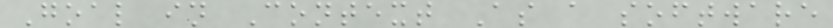Goal in Context As a software
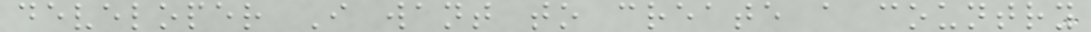developer I want to create a country
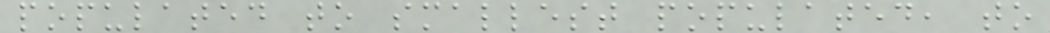populated to smallest populated, to
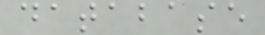database
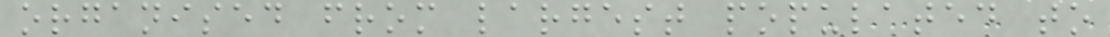organised from largest populated to
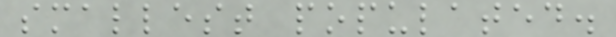smallest populated.
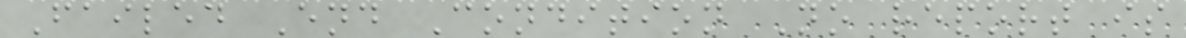Failed End Condition No report is
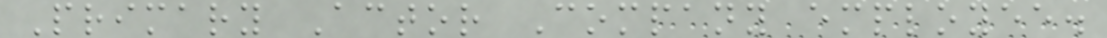Primary Actor Company employee.
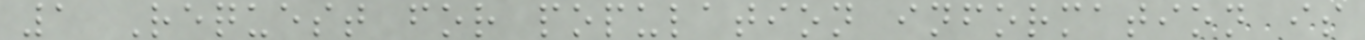1 Request for population information is
